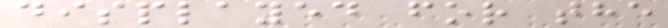displayed for the
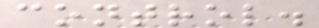control.
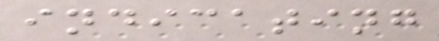indicating
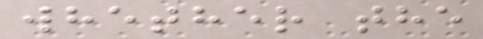whether the
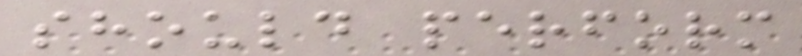should perform
